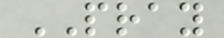PRAY
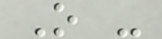O -
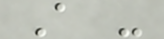A -
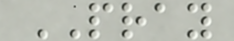PRAY
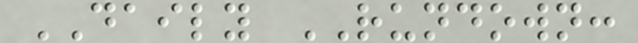DAILY RUNDOWN:
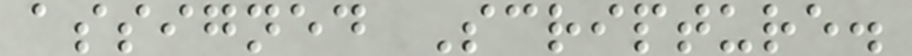assigned Scripture.
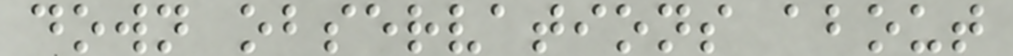down observations about
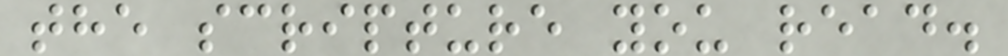the scripture you read.
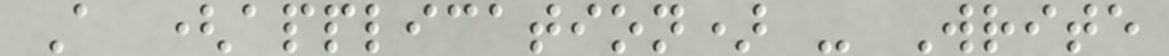A (application) - Write
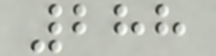288
